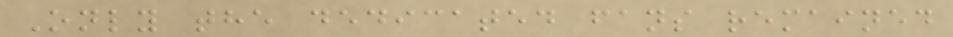Only the dedicated fans remained
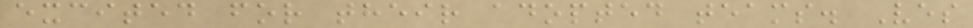excited for their adopted teams. Ves
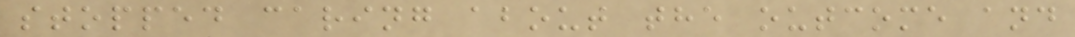stopped caring about the outcome and
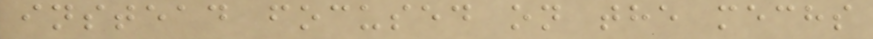instead focused on the mechs
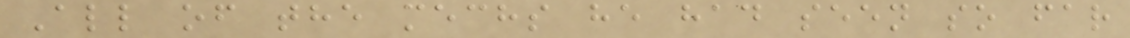All of the mechs he had seen so far
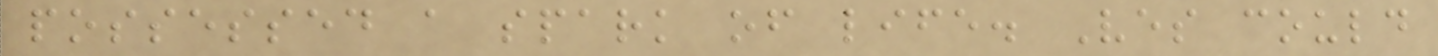possessed a spark of life. Ves could
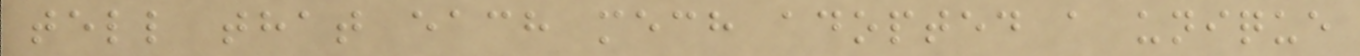tell that each mech adopted a unique
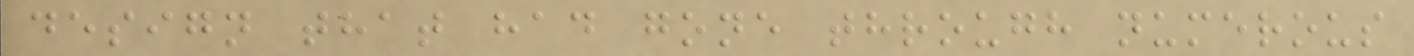design that had gone through numerous
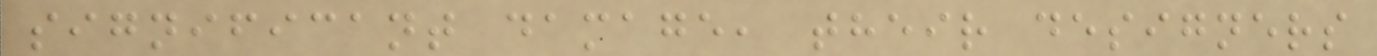significant damage, their designers
